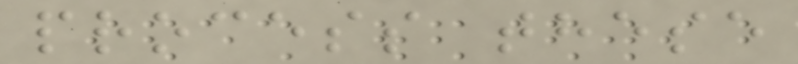process these
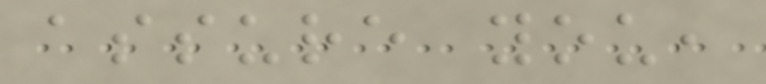assure you,
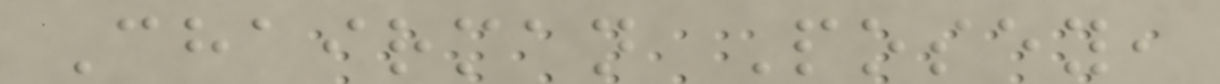Chairman Posey,
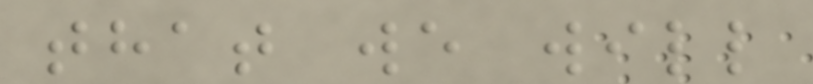that we will
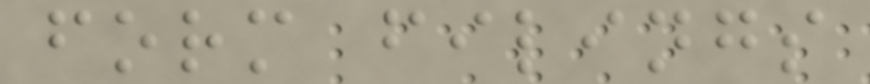form filings
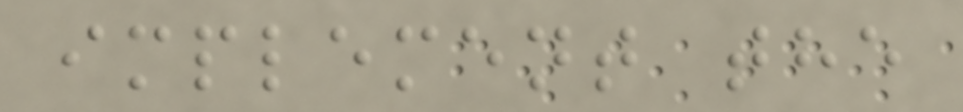implement the
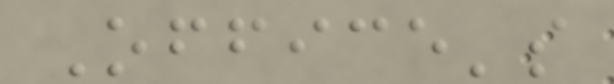Office's
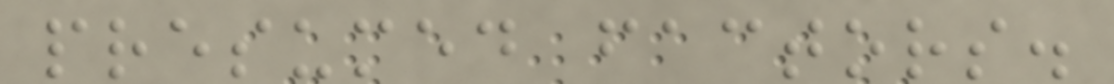presumed factors.
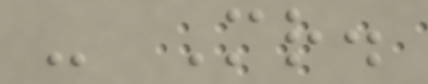- Mr.
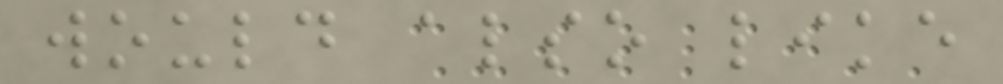would also like
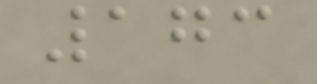173
